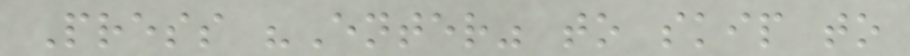Press "Enter" to skip to
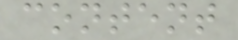content
